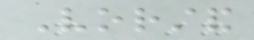Vorstand
